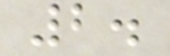2.
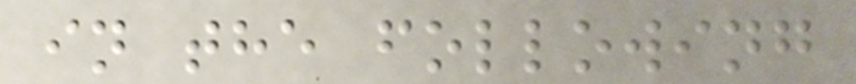in the following
